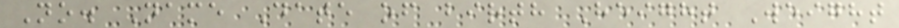No. Name Date of birth Height Weight
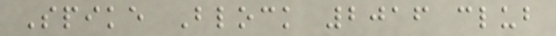Spike Block 2016 club
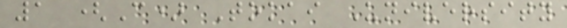1 (C) Tokai University
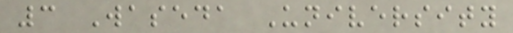3 Waseda University
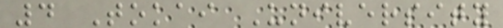4 Tokai University
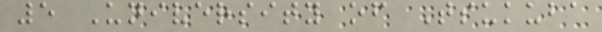5 University of Tsukuba
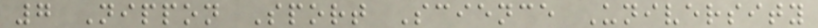7 Nippon Sport Science University
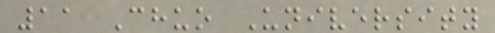11 Chuo University
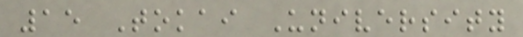15 Tokai University
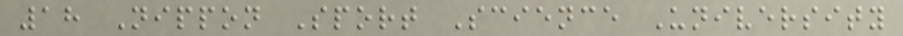18 Nippon Sport Science University
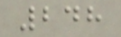248
